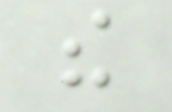the
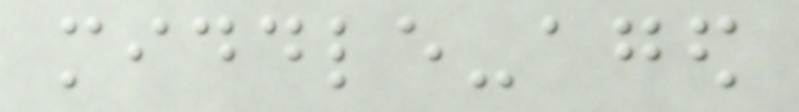middle-aged
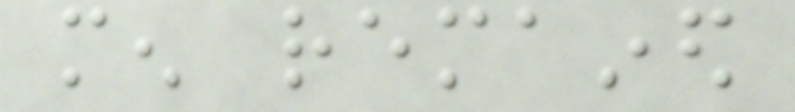men remained
